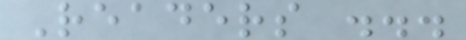Readers ...
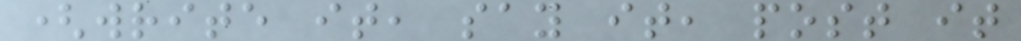(write it, say it, post it
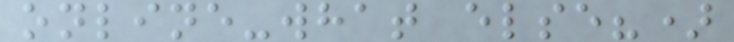online-what else?)
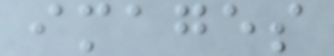images
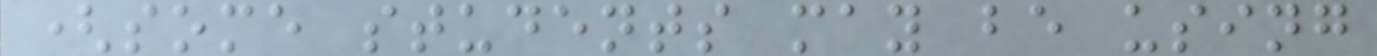(some students may be using
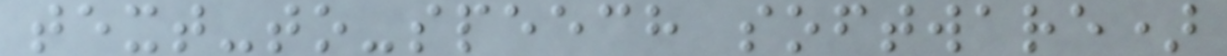text-to-speech software)
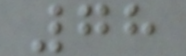78
